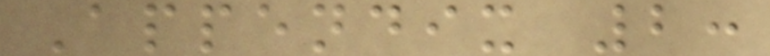Appendix 2:
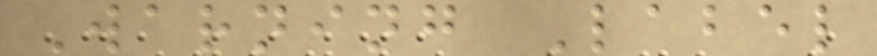Warning Label
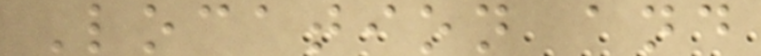Location and
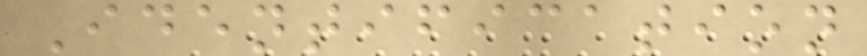Identification
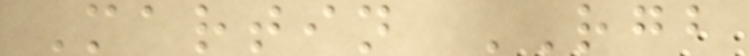Martin RGB
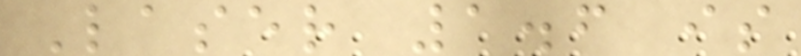Laser 1.6 is
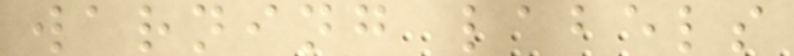warning labels
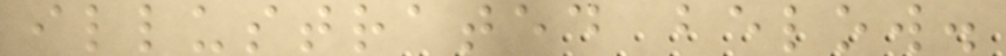illustrated below.
